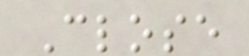Close
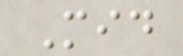Mid
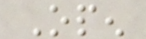Open
